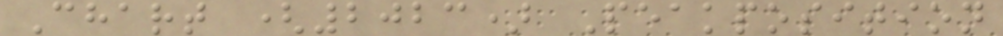Chart (2023) Peakposition
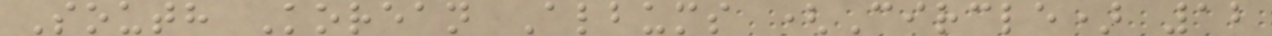South Korean Albums (Circle) 12
